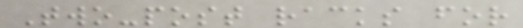Two-post racks for
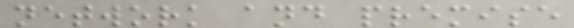network and premise
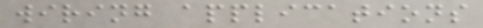wiring applications
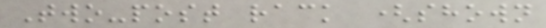Two-post rack (shown
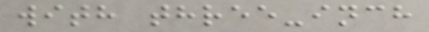with three-inch
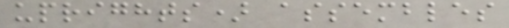uprights) assembles
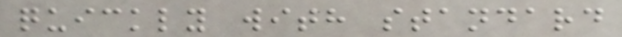quickly with standard
